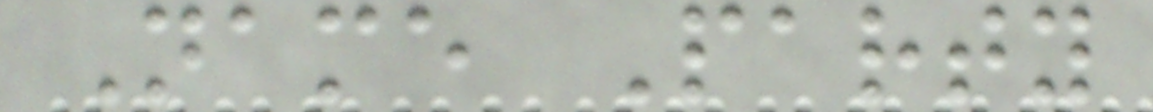Name Party
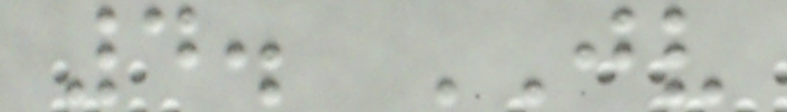4. JV
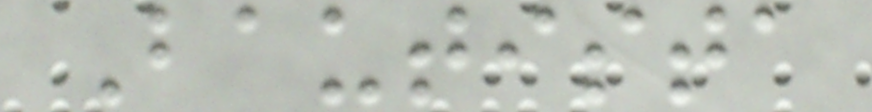Bautista
